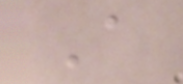A
